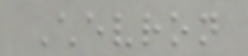Chevron
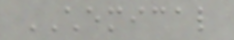CHEMICAL
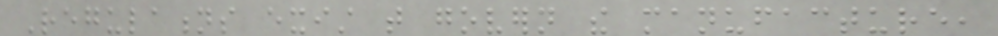Regulations exist that govern the manufacture,
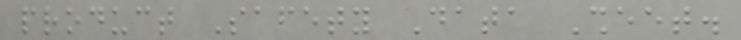product Safety Data Sheet.
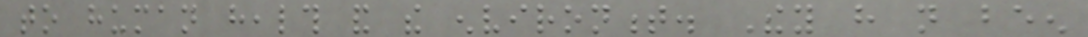to human health and the environment. They have not been
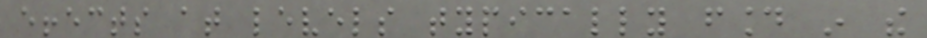effects at levels typically found in the
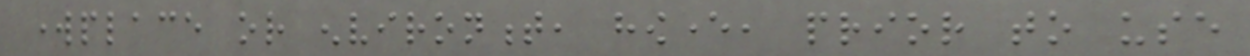workplace or environment, however, prior to use
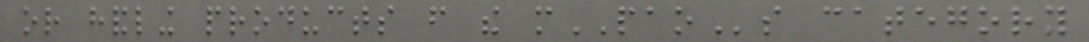or handling products from the mPAOs category
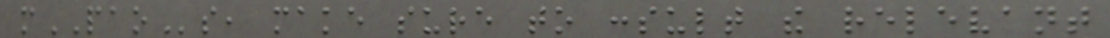mPAOs, make sure to consult the relevant
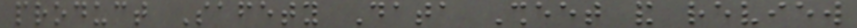product Safety Data Sheet and review
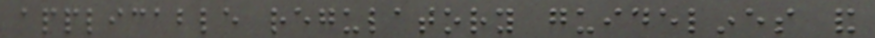applicable regulatory guidelines and
